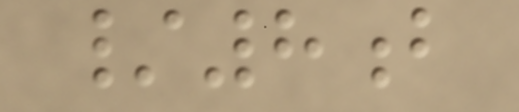/8b
